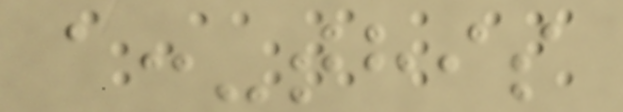a:-this
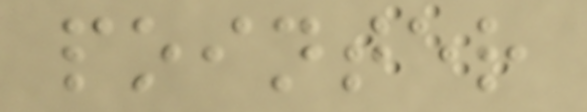pointer
